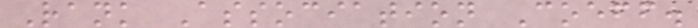Rank Association Coeff.
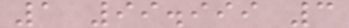1 99.999 3
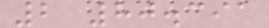2 80.391
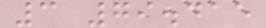3 79.415
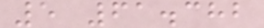5 61.382
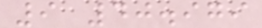9 40.979
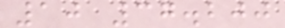10 37.200
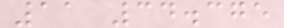11 34.375
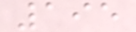195
